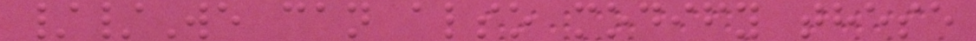//We can also modify these
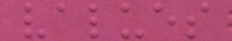values
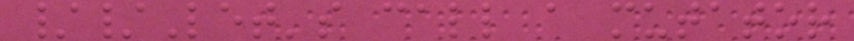//Let's call a mutator
